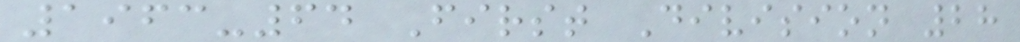1963-64 First Division 28
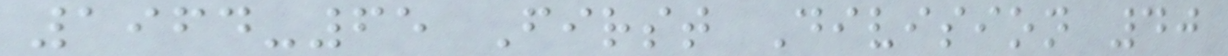1964-65 First Division 40
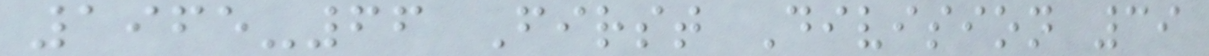1965-66 First Division 39
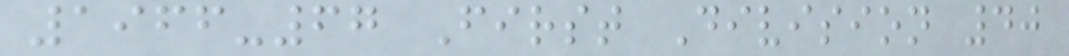1966-67 First Division 40
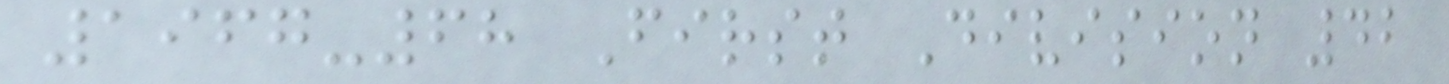1967-68 First Division 42
